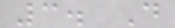3. D
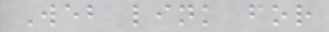Web link for
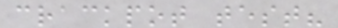crackpot test?
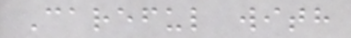Careful with
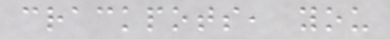crackpots, you
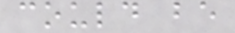could be
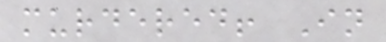murdered! In
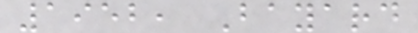1952, Bayard
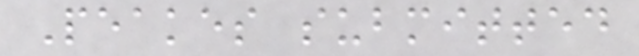Peakes submitted
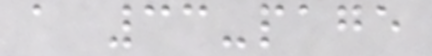a 33-page
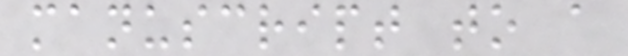manuscript to a
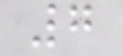7
